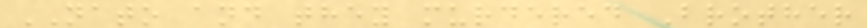NATO and they murdered Brother
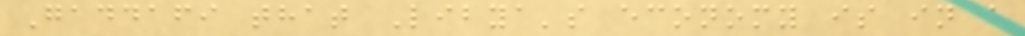Gaddafi that Libya's economy is in a
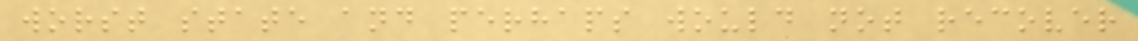worst state and perhaps would not recover
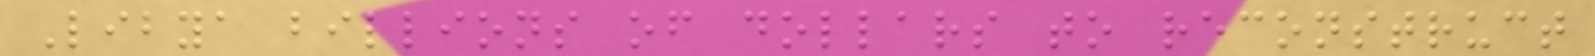Libya billions of dollars to reconstruct
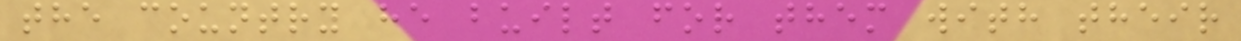the country he built for them with their
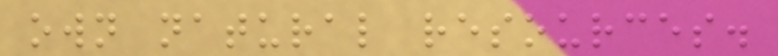own natural resources.
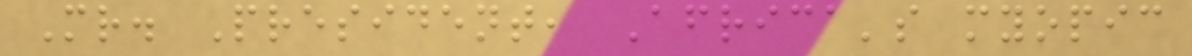Mr. President, Africa's myopic
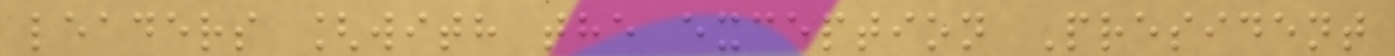leaders [with the exception President
